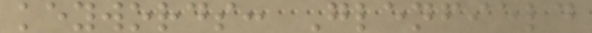keywords: Glenfield
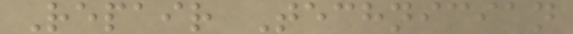Repair Technician
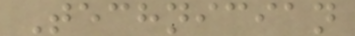Technician
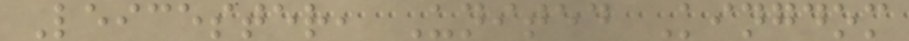Leicester, United Kingdom
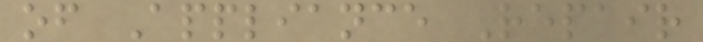of Appliance Repair
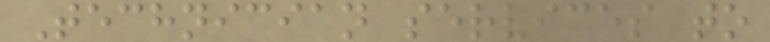Technician services to
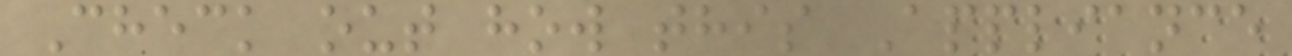Check out how this Appliance
